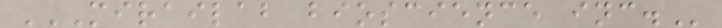MIRAILAB BIOSCIENCE INC.
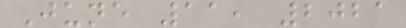June 11, 2021
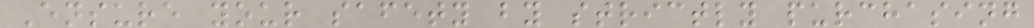Ensure your safety by strictly purchasing
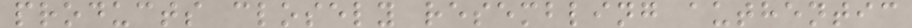products closely resembling authentic
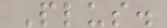Plus.
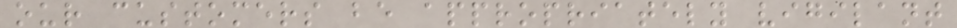our customers be appropriately vigilant
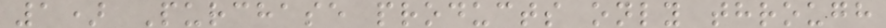1) Purchase products only through
